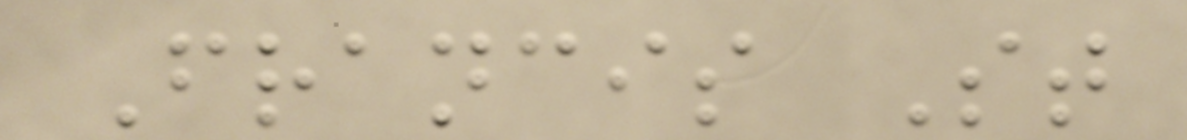Francis St
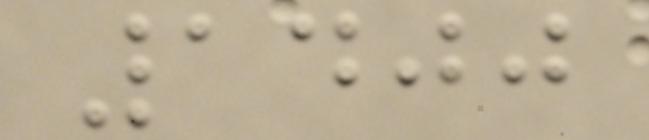1400
